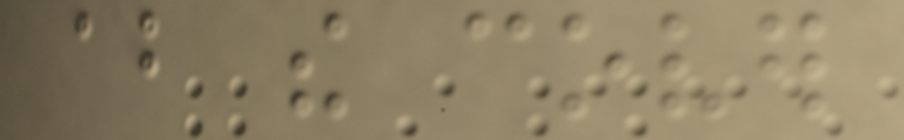about the cover
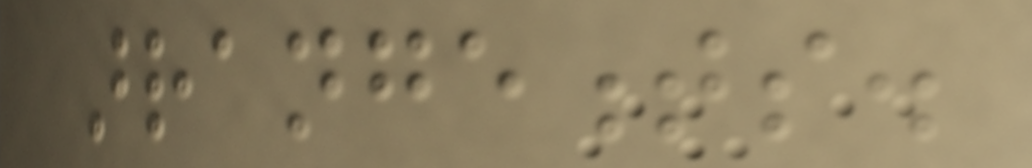arrangements.
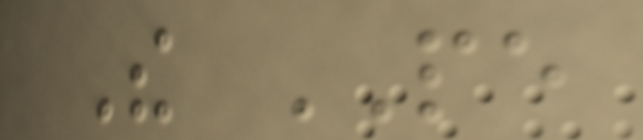The PE
